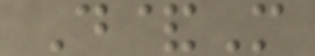D&M
